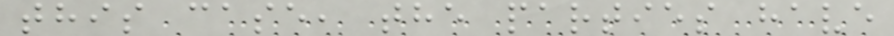this case, the parties have
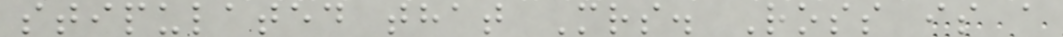stipulated that Mrs. Ross is a
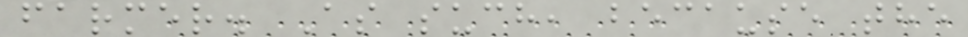farmer. As such, because the
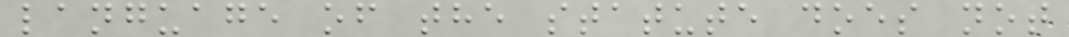language of the statute does not
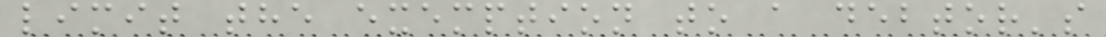limit the exemption to a debtor's
